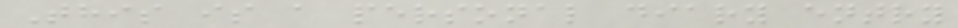This is a personal diary entry
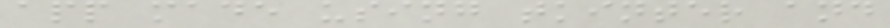app made using tkinter and
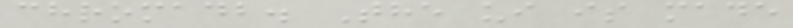chromadb. The ui is made
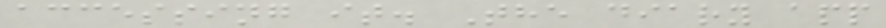accessing it. The diary app
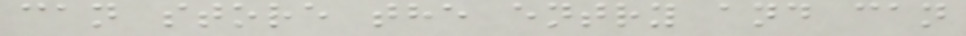can store the entry and can
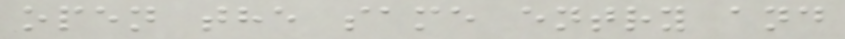open the same entry and
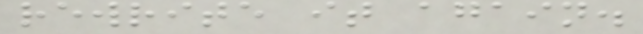rewrite it again.
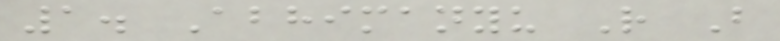1. Abhimanyu R B
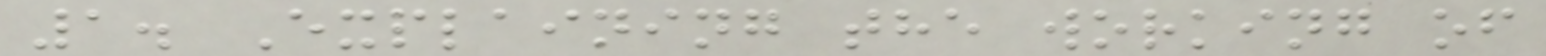1. Explaining the working of
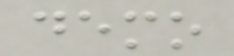demo
